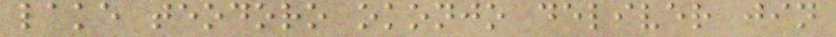lake teodoro okonjo deliver jin
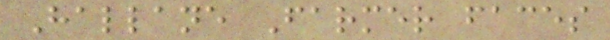Hallane Farmer faces
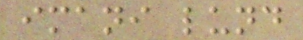imani lund
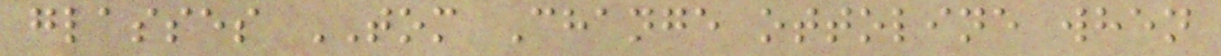glasses TOM Change ottoline when
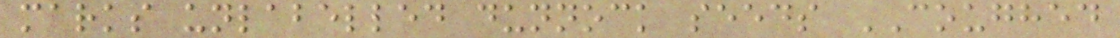marks unlabelled dunnock seeds COUGHED
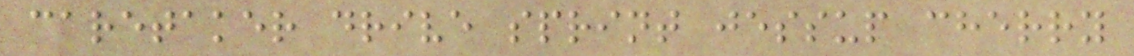caretaker drive sprint jessup cherry
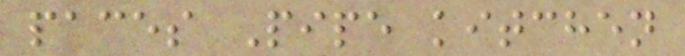paces Pipe kitchen
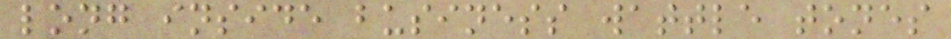long inside business wattle tones
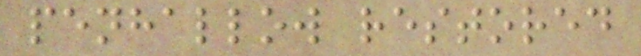penhallow restored
